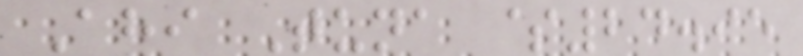Ahi Tuna $24.95
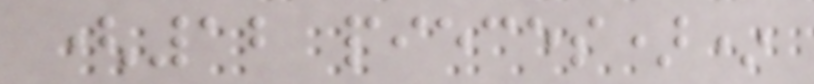(12 pieces)*
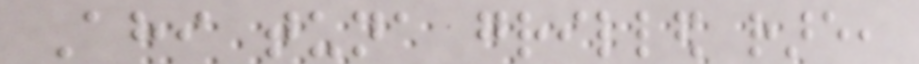Ahi tuna grilled rare,
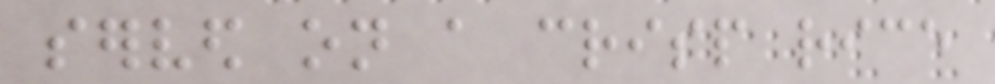served on a crisp rice
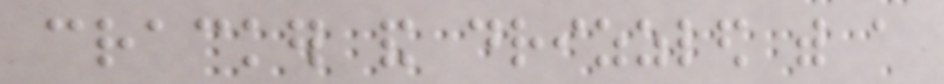cracker and drizzled with a
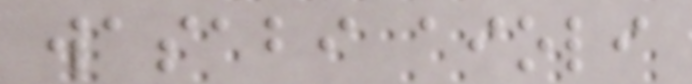wasabi aioli
